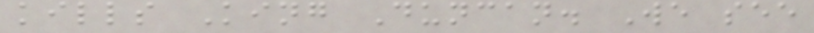kills King Duncan. We see
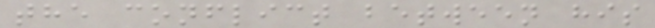the conflict between his
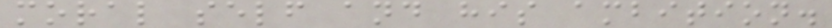moral self and his ambition.
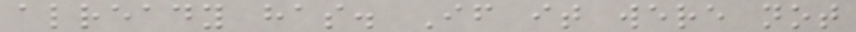already has. If it were not
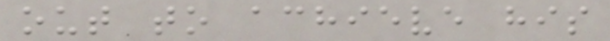out to achieve his
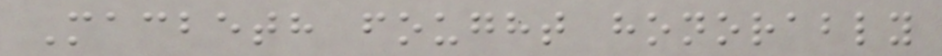Macbeth fought honorably
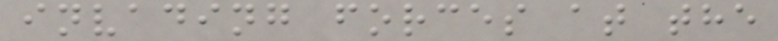invading forces at the
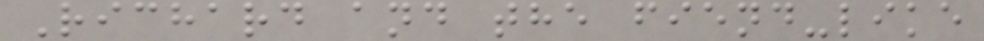Richard and the fiend-like
